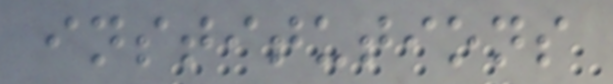institutions
